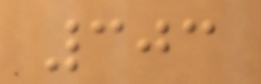303
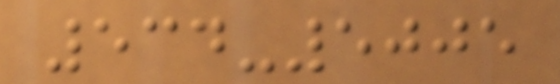534-5005
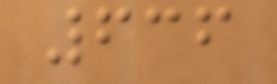636
